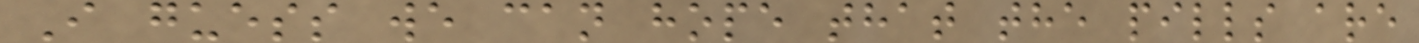I guess we can hope that the pills are
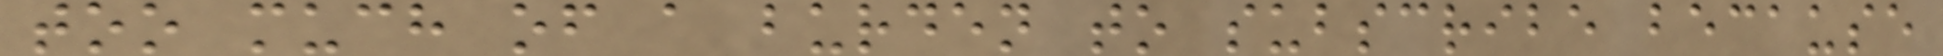too much of a burden to subscribe because
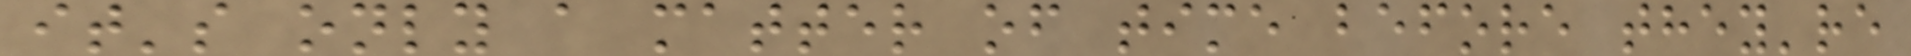it's only a matter of time before they're
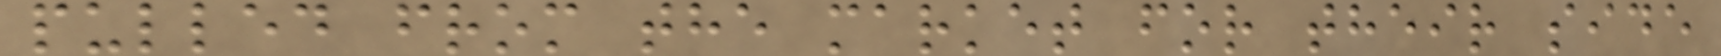pulled from the market for their side
